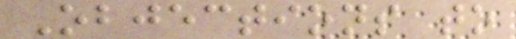Objections to
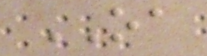OA
